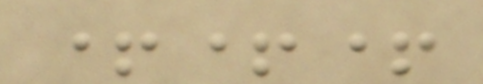+++
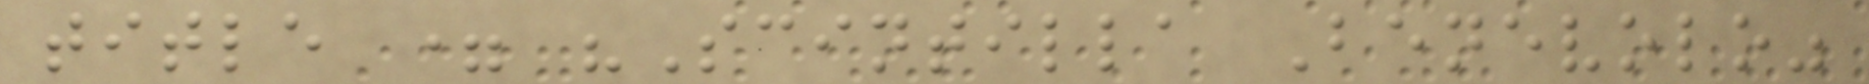title = "Scintilla Benevolo"
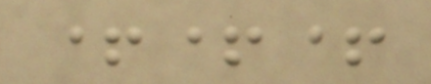+++
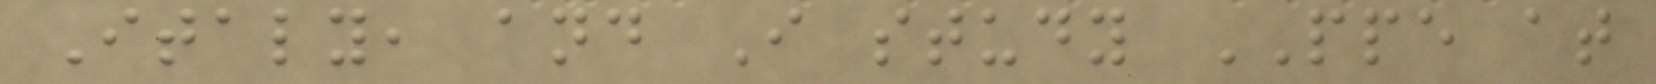Italy, and I study PPE at
